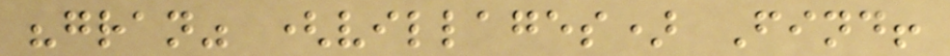"gran" (villages) Find!
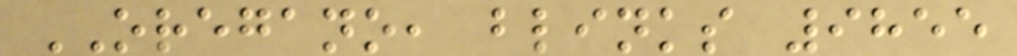OREGANO, blinks 9855
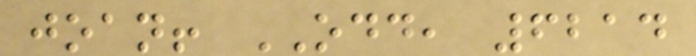joan! ODD, 6214
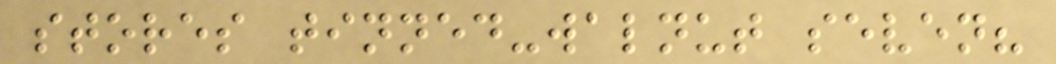stores tinned-walnut seven?
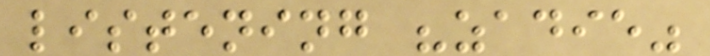listening "zadie"
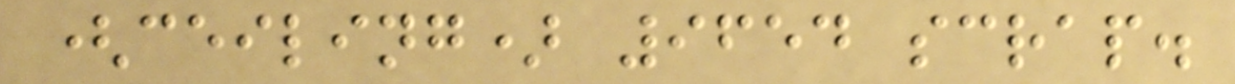(ceiling) 9654 scrap.
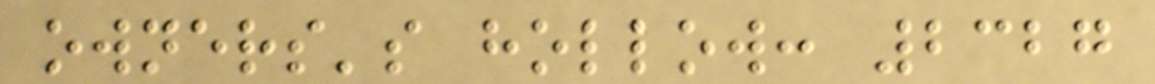owners's hollow: 2327
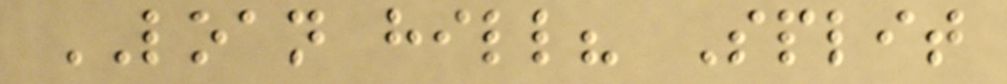LOAN hill? Split
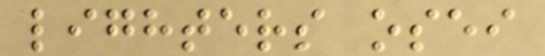lighters osei
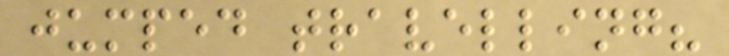jumped travelling?
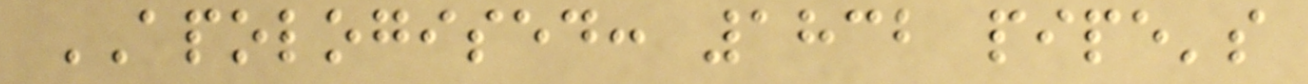APOLOGISED: 1832 pipe's
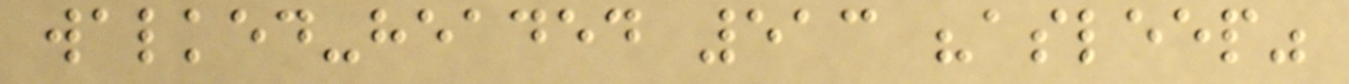walked-headed 513 "asleep"
